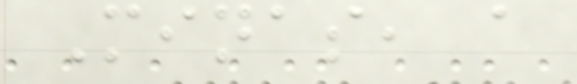Minas, a
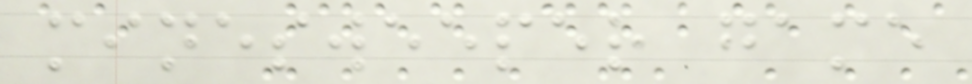minesweeper game
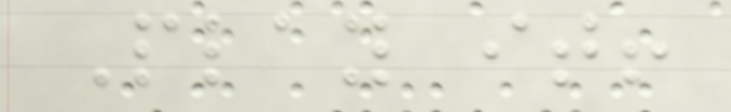Play it!
